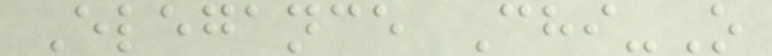Elegance Chi-O
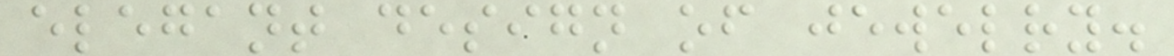elegant design of jewelry.
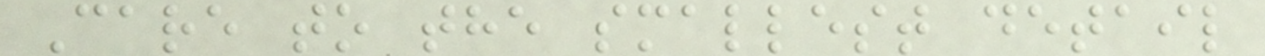Care to the smallest detail
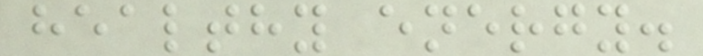healthy energy.
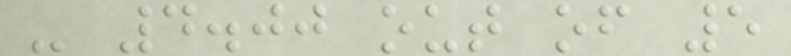- 4.00 out of 5
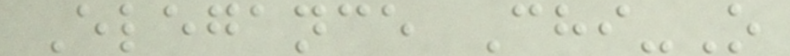Elegance Chi-O
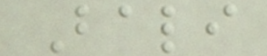Bali
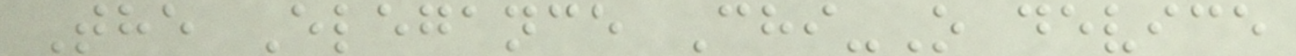The Elegance Chi-O device
